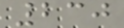230
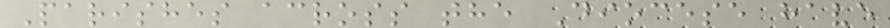Parishes across the Diocese have
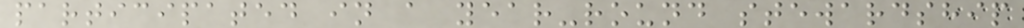participated in a year-round stewardship
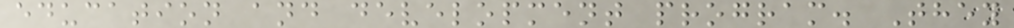education and development program. They
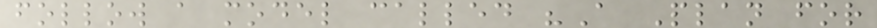follow a model called "A Plan for
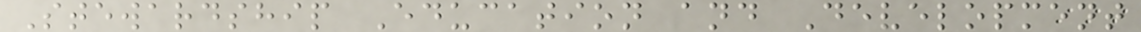Stewardship Education and Development
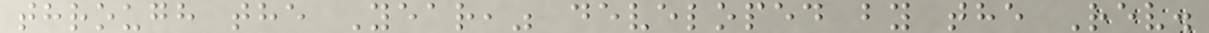through the Year," developed by the Rev.
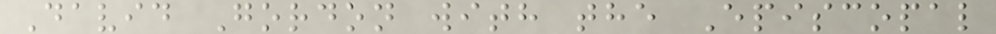David Gordon with the Episcopal
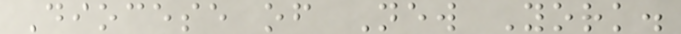Diocese of New York.
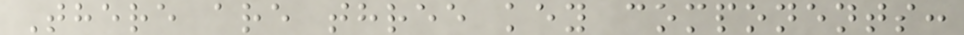There are three key components:
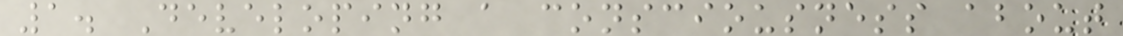1. Developing a consciousness about
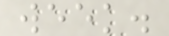week.
